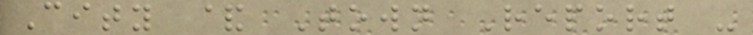City & Town Report -
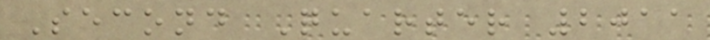Second Quarter 2011
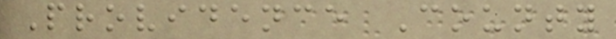Providence County
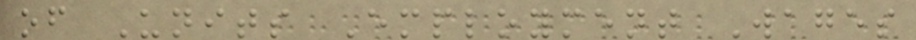of Units Employment Wages
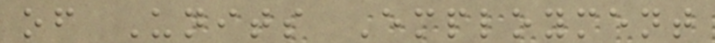of Units Employment
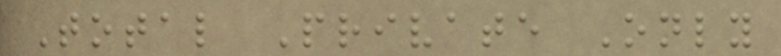Total Private Only
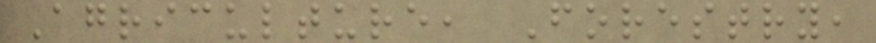Agriculture, Forestry,
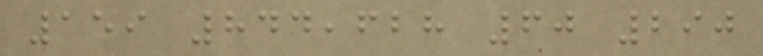159 844,628 60 290
